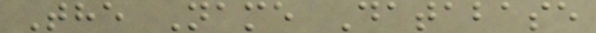The Name Database
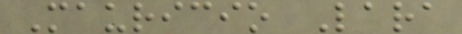Mauricio Lara
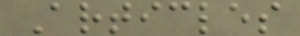Articles
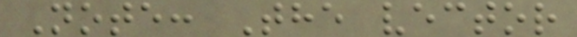Note: The vector
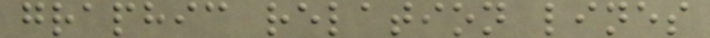graphic relation lines
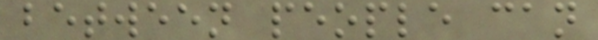between people can
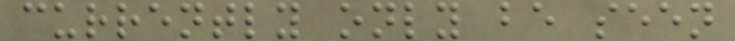currently only be seen
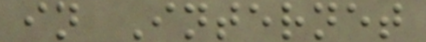in Internet
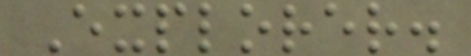Explorer.
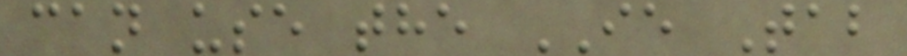can use the IE Tab
